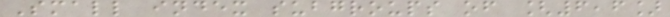Small index subgroups of [6,6]
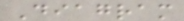Diagram
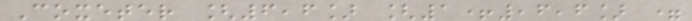Coxeter [6,6] [1+,6,6] =
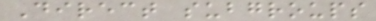Direct subgroups
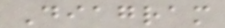Diagram
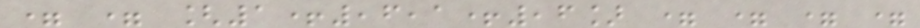= = [1+,6,1+,6] = = = =
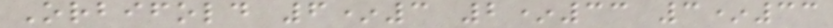Orbifold 6*3 2*33 3*33
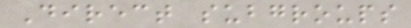Direct subgroups
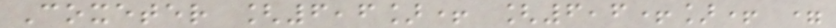Coxeter [6,6]+ [6,6+]+ =
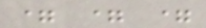= = =
